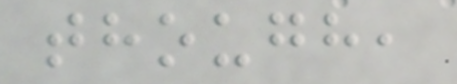though,
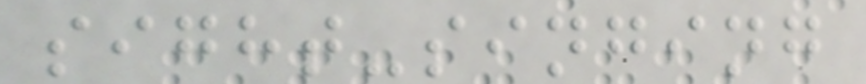sight-singing
